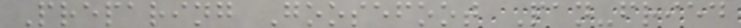Preparing Goosefoot Pan-fried
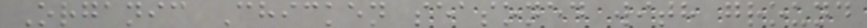Organic Chicken seasoned with ground
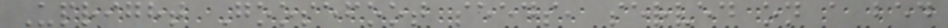Upright Goosefoot seeds, served on a bed
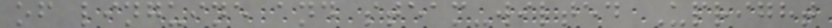of linguine and steam-wilted Upright
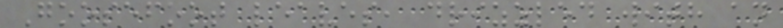Goosefoot leaves, drizzled with an
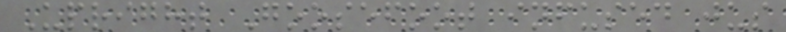Upright Goosefoot infused jus
